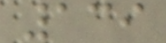139
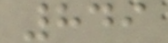849
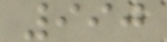990
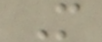M
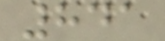841
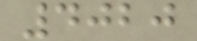4020
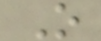O
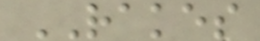RAKES
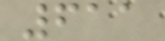611
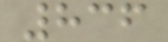836
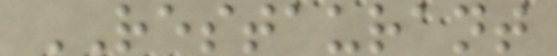RESTAURANT
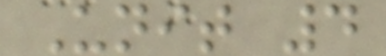Unit 4
